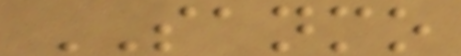SANMO
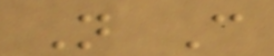N C
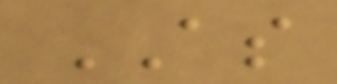AS
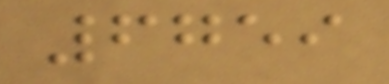6759
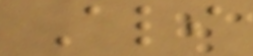Ali
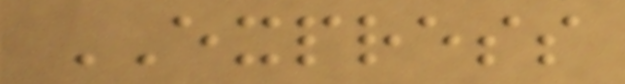EXPRESS
